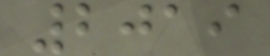2019
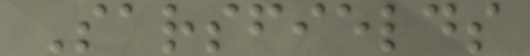Sarsfields
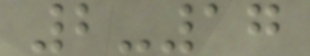2-17
